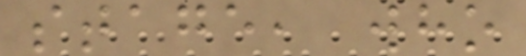stage, who
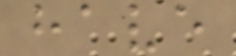have
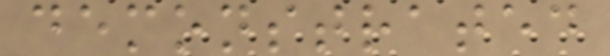demonstrated
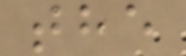the
